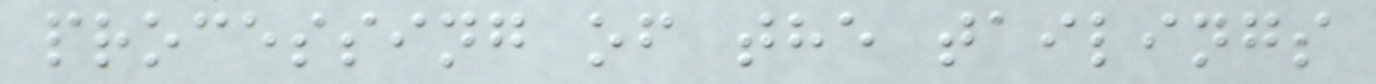processing of the tailings
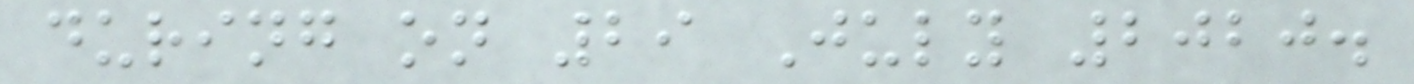during on 29 July 2020.
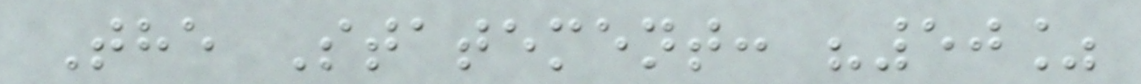The Statement: "50%
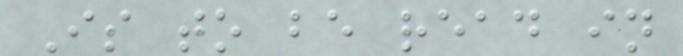Is to be read in
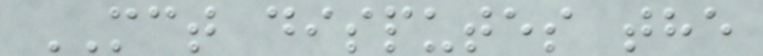MCT disputes the
